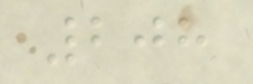208
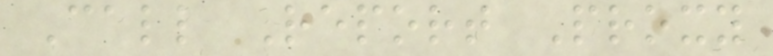Call Report Proxy
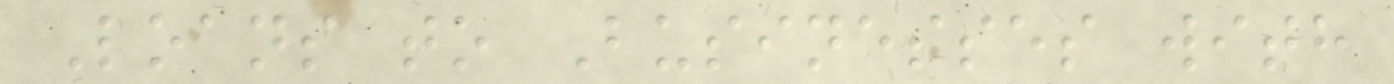Loans to Businesses with
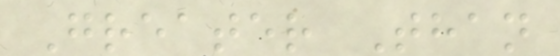Greater Than
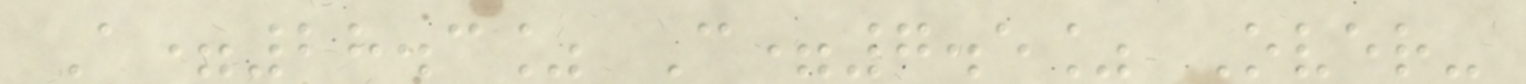A=28.3% C=7.5% Over-
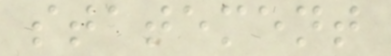statement
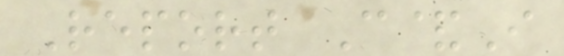Report C&I
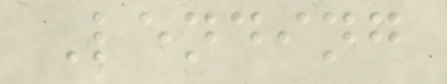Lending
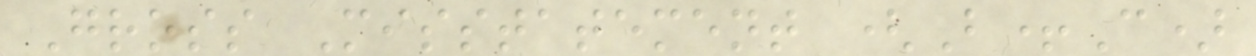Gross Misstatement (B+C)
